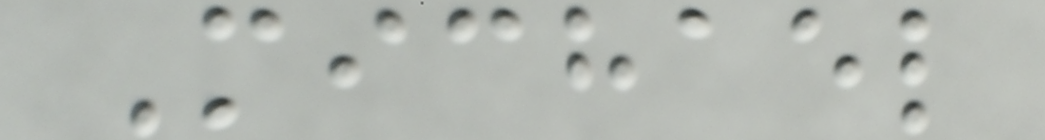Michael
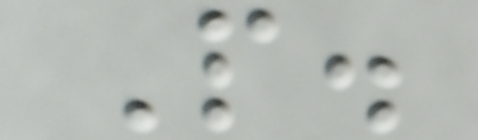P.
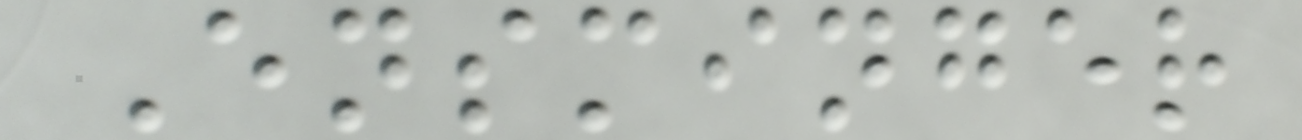Ensminger
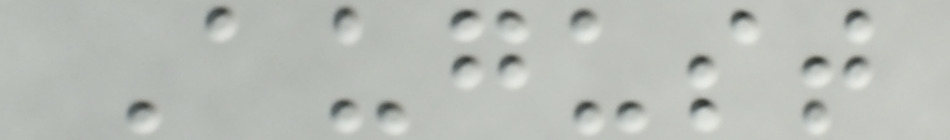August
